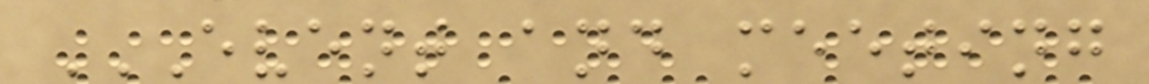EVENT AND MEETING
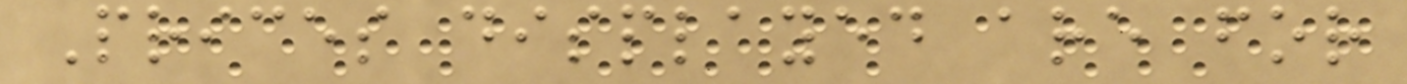Prices displayed are for
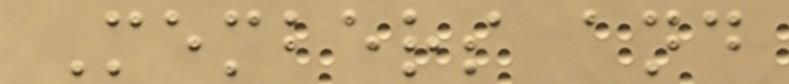Members and
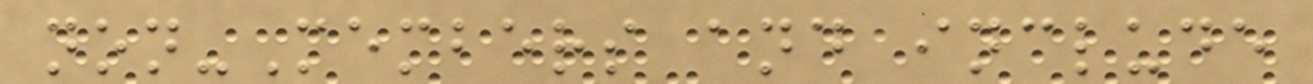non-Members and include
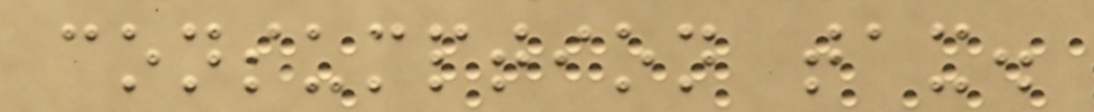consumption tax.
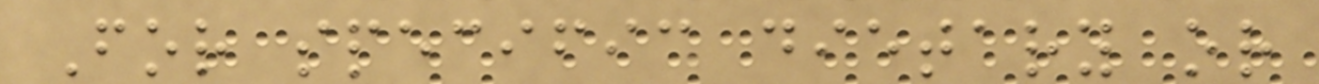For specific dietary or
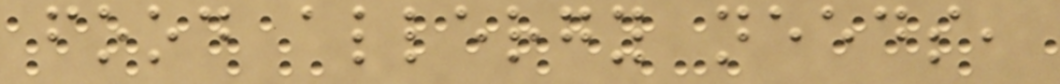food allergy needs,
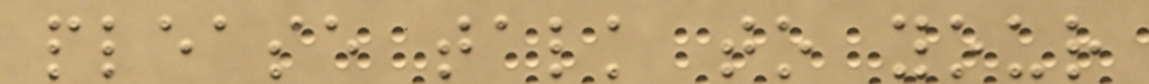please talk to your
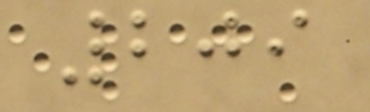209
